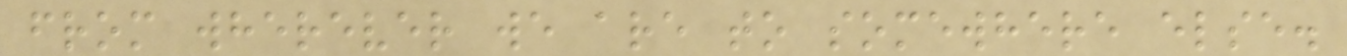from wherever we are to somewhere else.
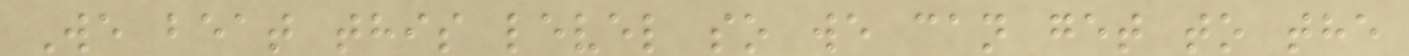We beat this level so we can get to the
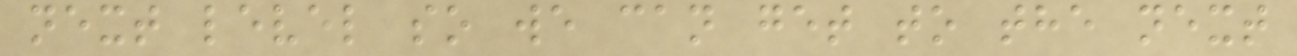next level so we can get to the next
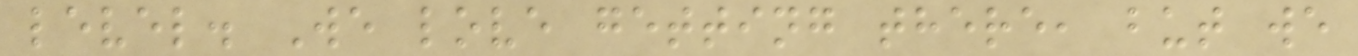level. We love getting there, but we
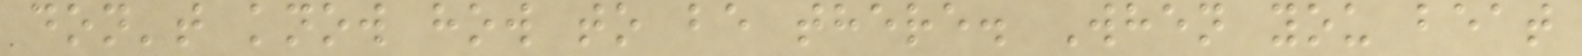don't know how to be there. When you beat
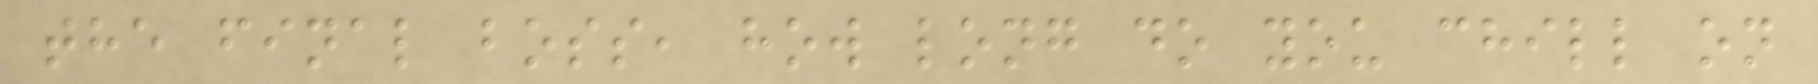the final boss, how long do you chill on
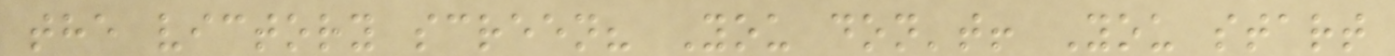the victory screen? You don't! You start
